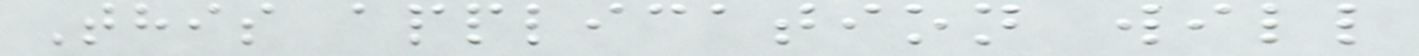This application will
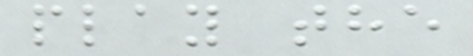play the
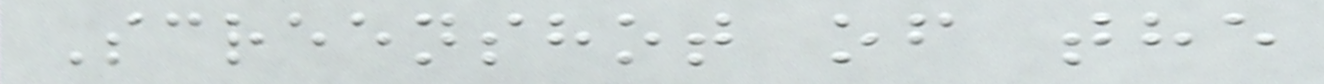Screenshot of the
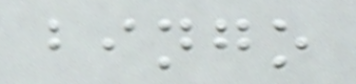bingo
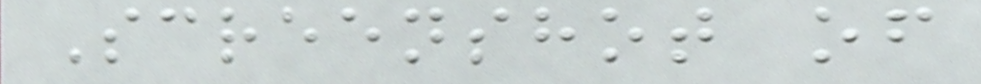Screenshot of
